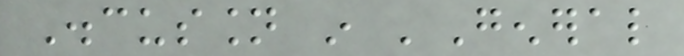Discussion in 'General
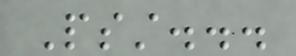Psst...
